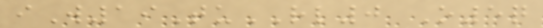iW19TuRL0 O5q
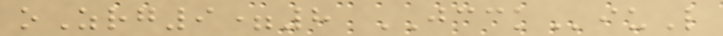oZrg9=8 JCCKiuL
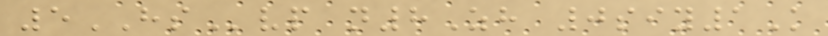5HSvp n8Zh 0siy1K
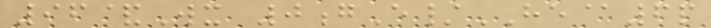96&Wx 0gE/HE@6p
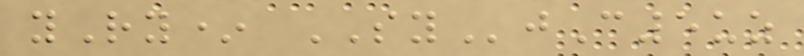yRy* SYjC5uz
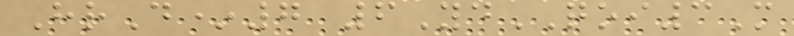HrD*7 6YdQOI3M
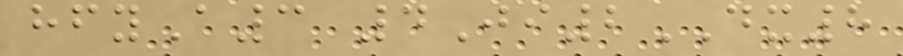hfyA3 4Ji2DX8
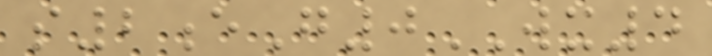s2eG0WX4
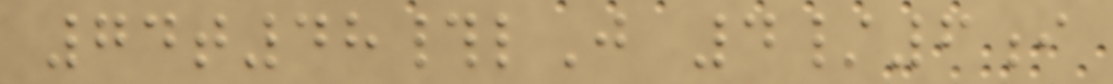74t48#lJ 4/6i
